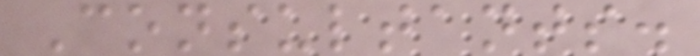Consultants.
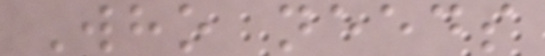Who needs
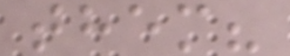them?
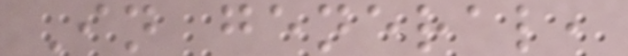In general,
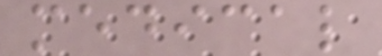medical
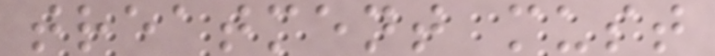treatment must
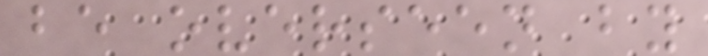be overseen by
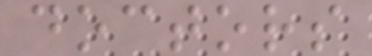doctors
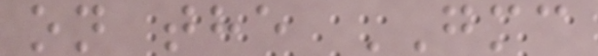on the GMC
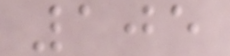105
